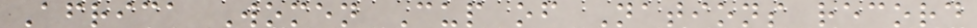Africa Women Cup of Nations record
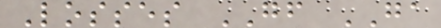Losses GF GA
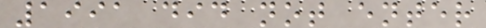1991 did not enter
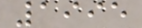1995
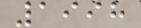1998
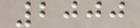2000
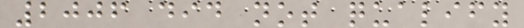2006 did not qualify
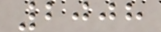2008
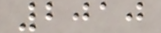2010
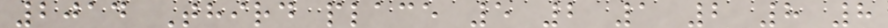2014 Third place 5 2 1 2 8 8
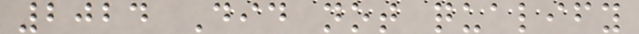2024 Did not qualify
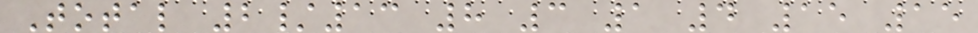Total 2/13 8 3 1 4 15 15
